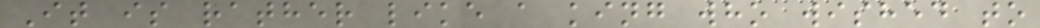It is rather like a king who wished to
